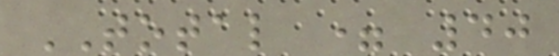TOTAL = 40
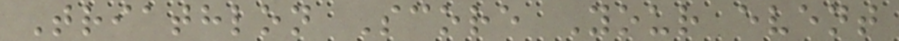Triathlon Score Your event
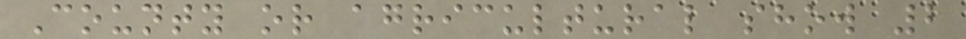County or agricultural show 2
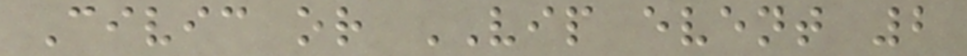Civic or VIP event 2
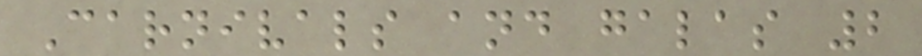Carnivals and galas 2
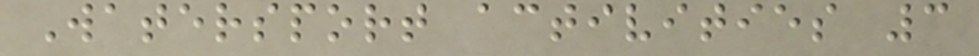Watersport activities 3
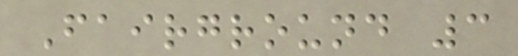Fairground 3
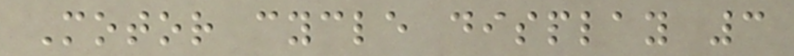Motor cycle display 3
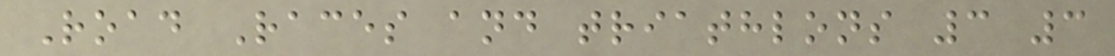Road Races and triathlons 3 3
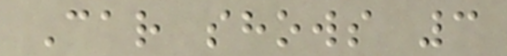Car shows 3
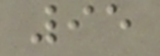95
